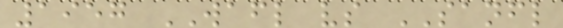1957 WAFL vs SANFL
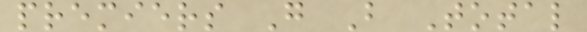premiers G B Total
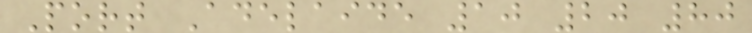Port Adelaide 10 20 80
